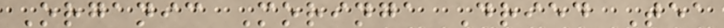Organic Moringa Dried Tea
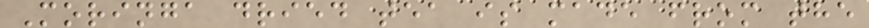Moringa dried tea is made from the
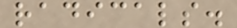radicals.
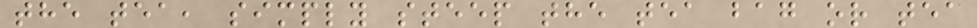the tea, simply steep the tea bag or tea
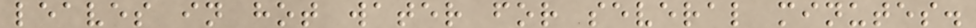leaves in hot water for several minutes.
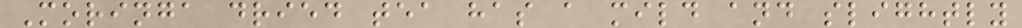Moringa dried tea has a mild and slightly
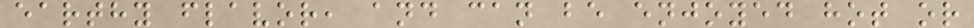earthy flavor, and can be enjoyed hot or
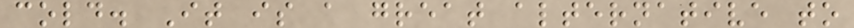cold. It is a great alternative to
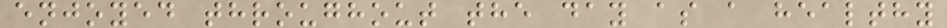enjoyed throughout the day as a healthy
